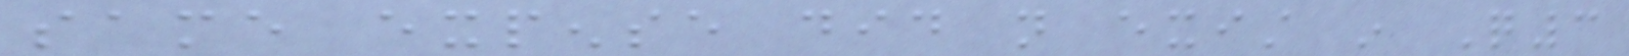same expense did not exist in Q3
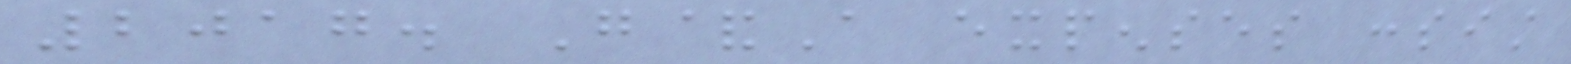2017. G&A expenses consist
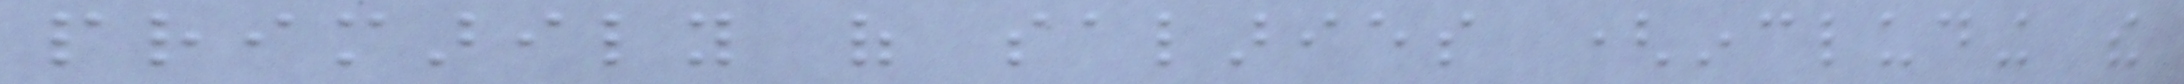primarily of salaries (including the
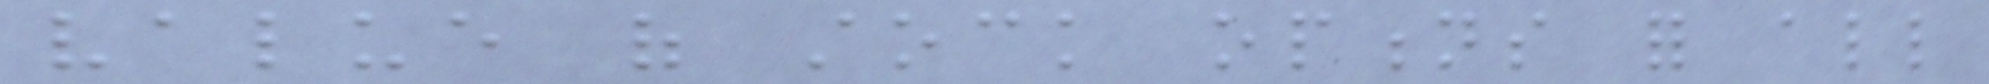value of stock options for all
